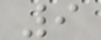9
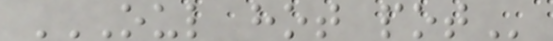OUL HOT POT
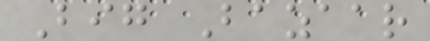Big Bazaar
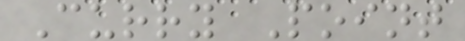Curry Point
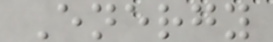Energy
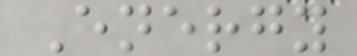Energy
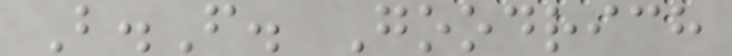B.F. Goodrich
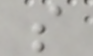s
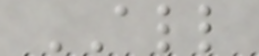ALL
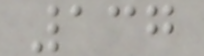137
